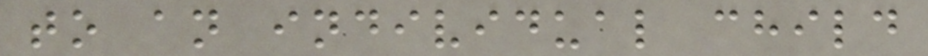to an individual child
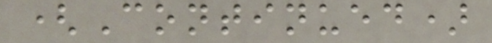(Continued)
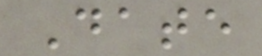Date
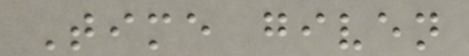Time given
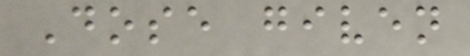Dose given
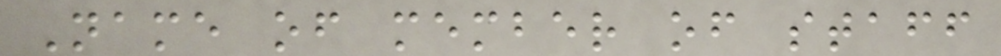Name of member of staff
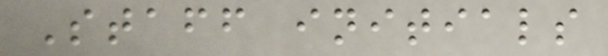Staff initials
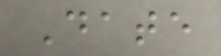Date
